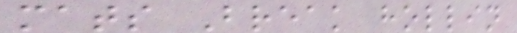mats Break hollin
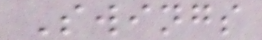Swings
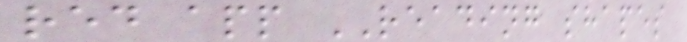red app READING shapes
